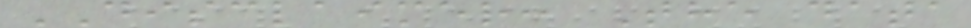DISCLAIMER: The data
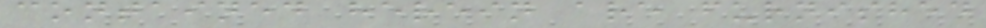contained herein are furnished
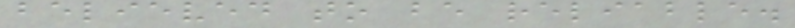believed to be reliable.
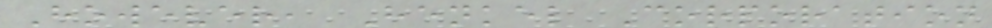However, Henkel Corporation
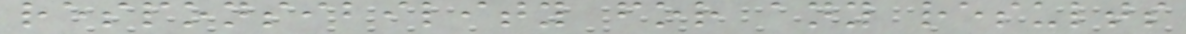responsibility for any results
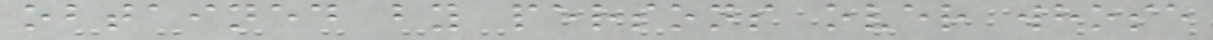obtained by persons over whose
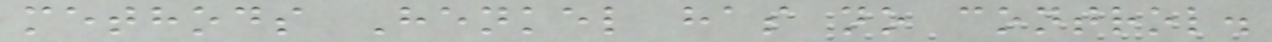methods Henkel has no control.
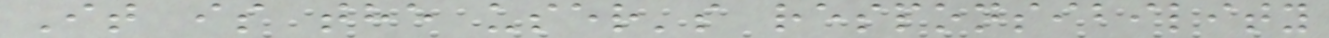It is the user's responsibility
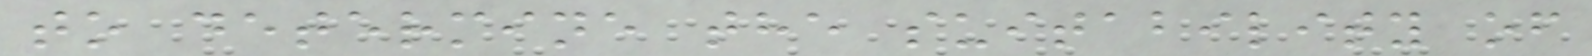to determine the suitability of
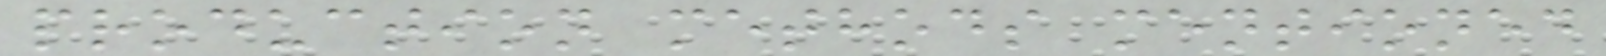production methods mentioned
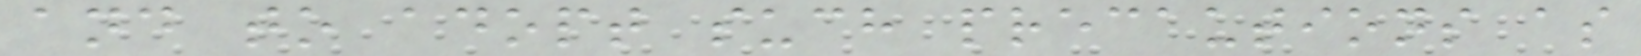and to adopt such precautions as
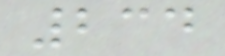234
